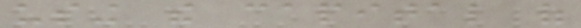using the capital of
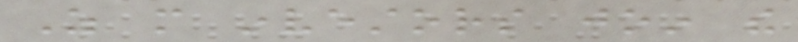As more investors join the
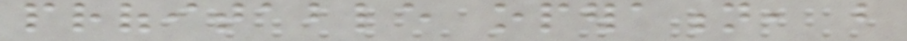profitable operation, but
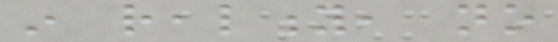in reality, no
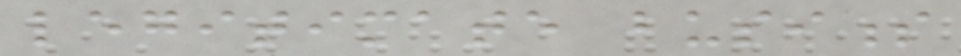legitimate business
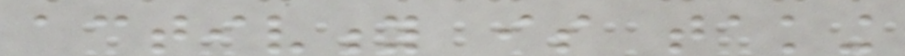activity is taking
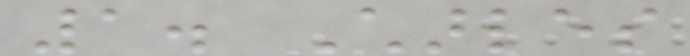1. Charles
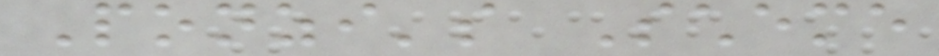Ponzi's Scheme
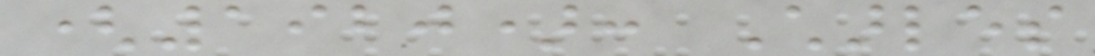(1920): Charles
